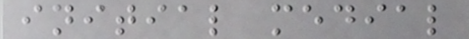initial medial
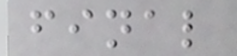final
